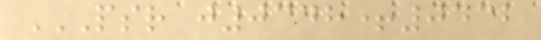PSR J0348+0432
